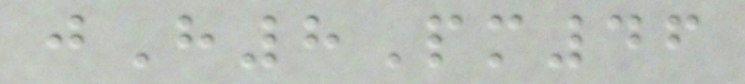jH8Pm46
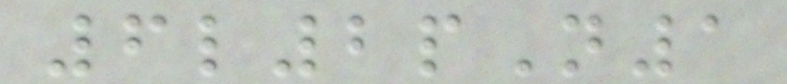6l2pN1
